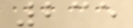235
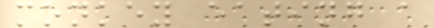monkey eating a
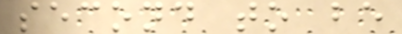second to be
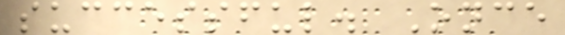successful. Once
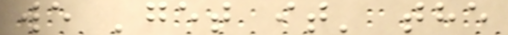we 'get it' the
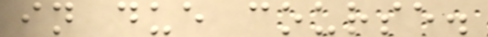in due course.
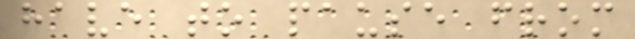have to pause from
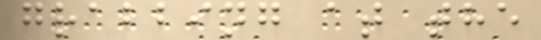grabbing at the
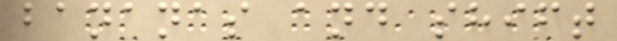bananas and shift
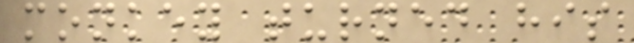monkey turned his
